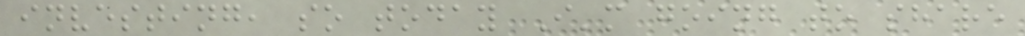investing, so today I'm going to share
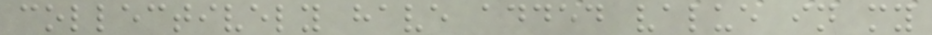collectively have added value in my
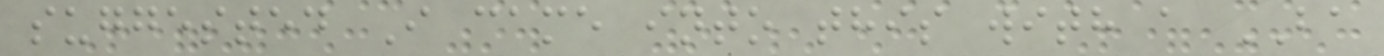suggested I came into this with a BA
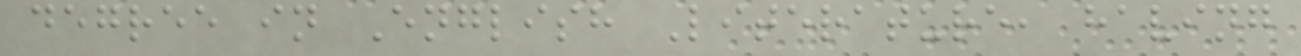degree in English Literature, having
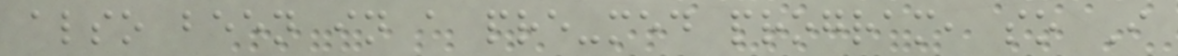also been in a pre-med program, so I
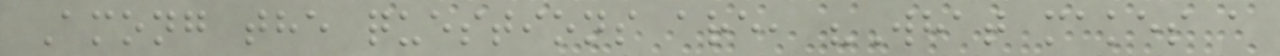Among the questions are, "What makes a
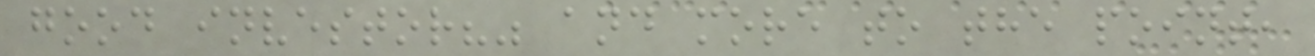good investor?" and more to the point,
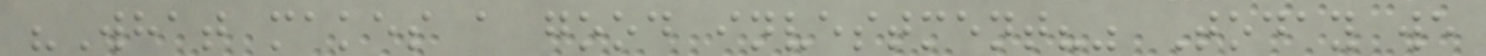"What makes a good investment?" Today we
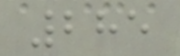285
